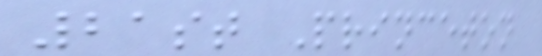21st Princeton
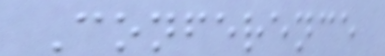Conference
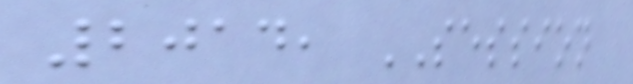2014, SESSION
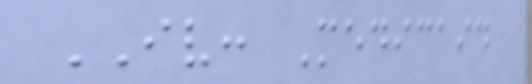IV: Medicaid
